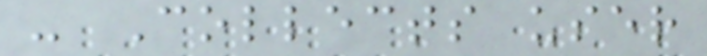- Collects user
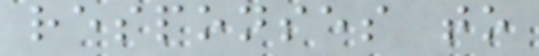responses to
